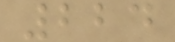224
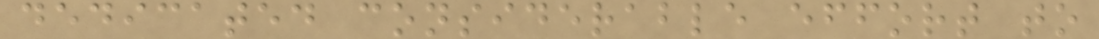dedicated considerable effort to
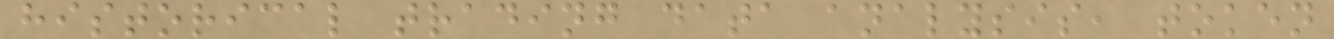historical trading data analysis, token
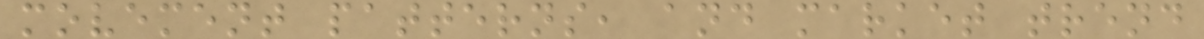movement patterns, and market trend
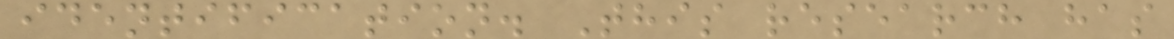identification. This research has
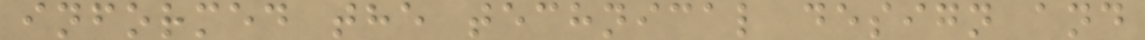informed the technical design and
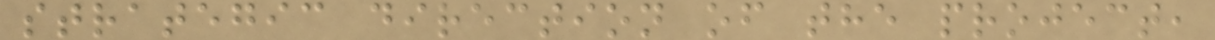strategic direction of the project,
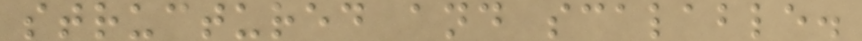structured and scalable.
